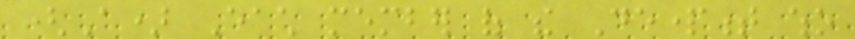(A) Each member of the Department who
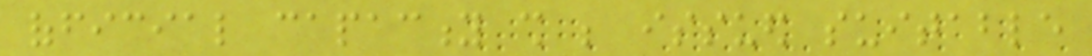official capacity shall be issued suitable
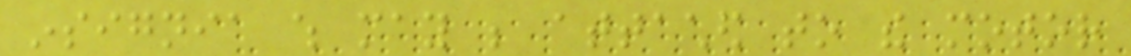insignia which may be attached to the motor
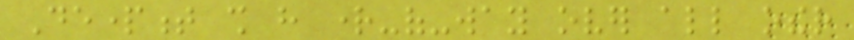Department shall have right-of-way over all other
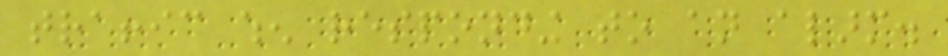traffic when responding to an alarm.
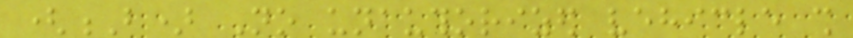(B) No unauthorized vehicle shall
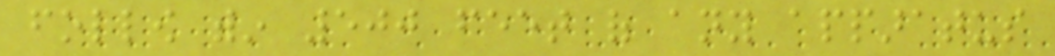follow within 500 feet of any apparatus
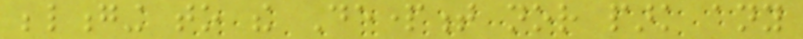belonging to the Department nor park any
